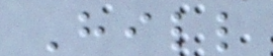Hill
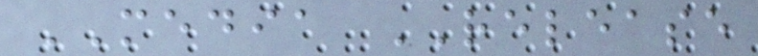MEDIA RELEASE
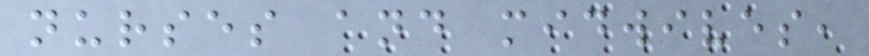nurses and midwives,
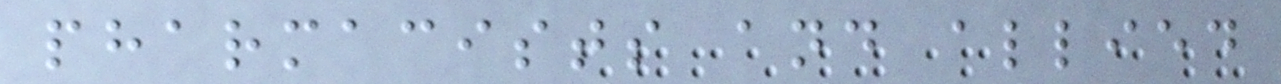pharmacists and allied
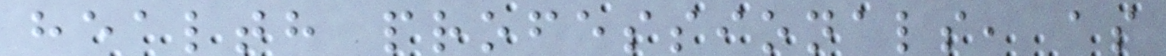health professionals, as
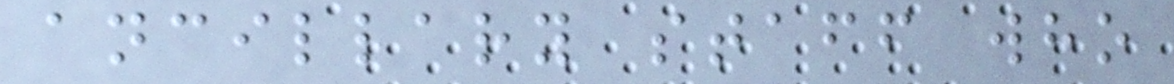ancillary staff who
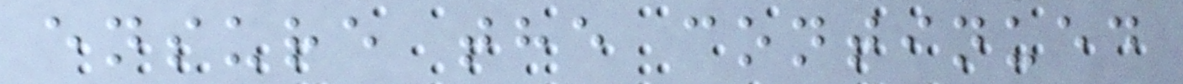ensure the continued
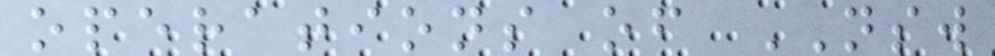operations of NSW
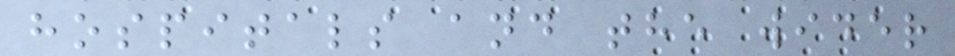hospitals and the wider
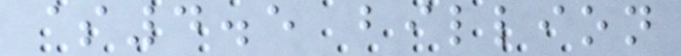$4.5 billion
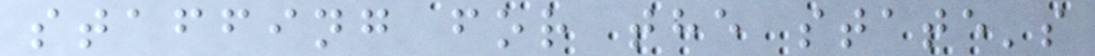staffing for the state's
